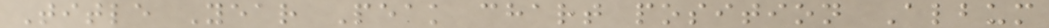Title Year Peak chart position Album
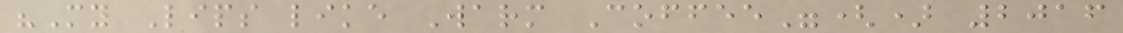"My Lips like Warm Coffee"() 2016
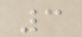3
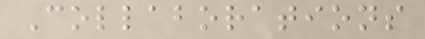Collaborations
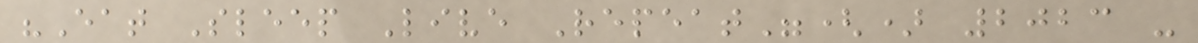"Eat Sleep Live Repeat"() 2023 -
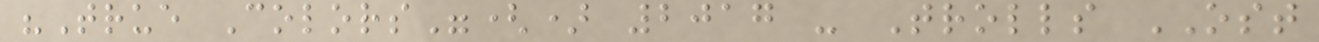"True Colors"() 2017 - Trolls OST
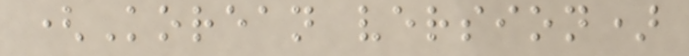(Korean version)
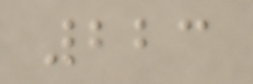223
